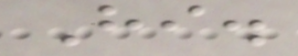Hi.
